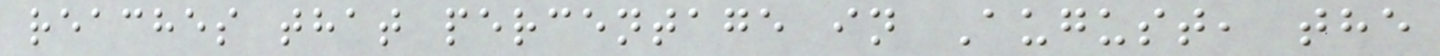reaches that percentage in August, the
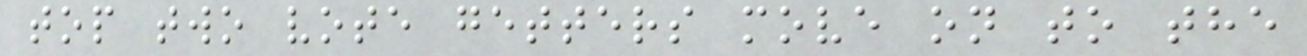top two vote getters move on to the
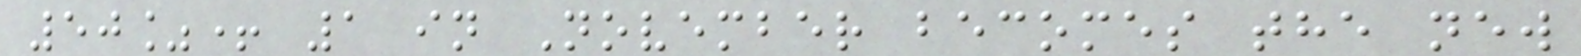50%+ 1 in November becomes the new
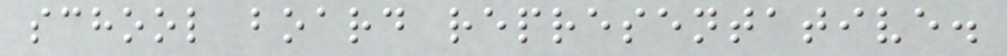school board representative.
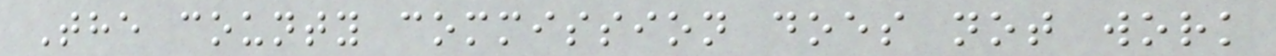The county commission does not work
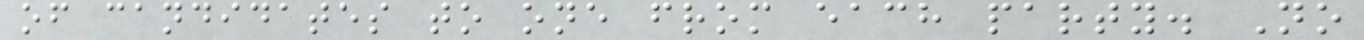of candidates to one from each party. No
